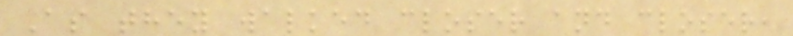As they walked closer and closer,
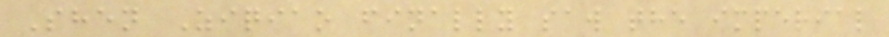Shen Ziqiao finally saw the imperial
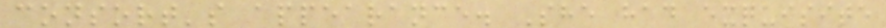consort's appearance. She had exquisite
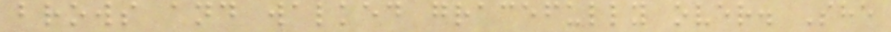brows and walked gracefully over. She
